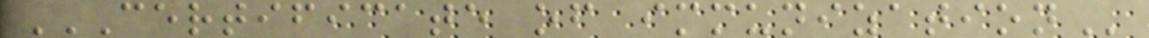CERTIFICATE OF IMMUNIZATION
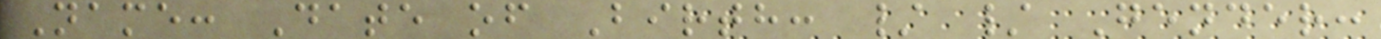Name: Date of Birth: / / Gender:
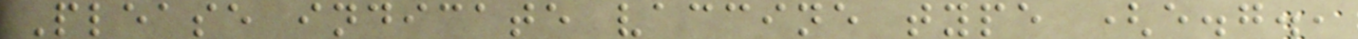Please indicate vaccine type (e.g.,
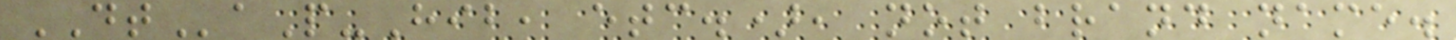DTaP-Hib, etc.), not brand name.
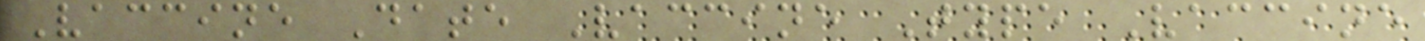Vaccine Date Vaccine Type Vaccine
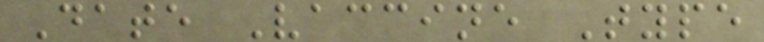Date Vaccine Type
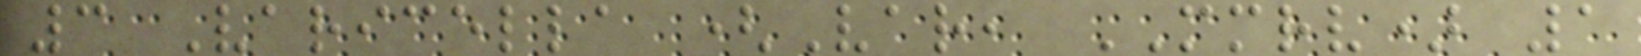3 Varicella (Var, MMRV) 1
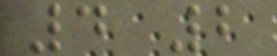4 2
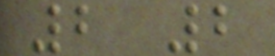2 2
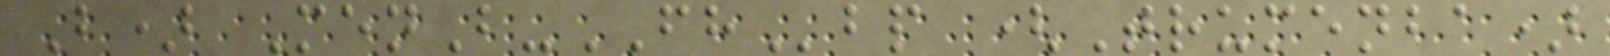B) MenB-FHbp (Trumenba)
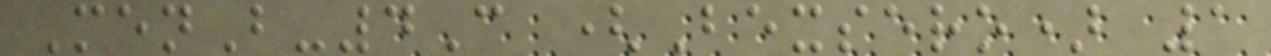MenB-4C (Bexsero) 1
